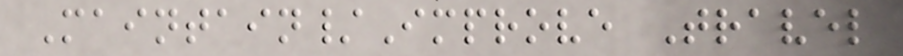Maintain/Improve Travel
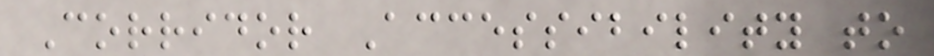Corridor Accessibility to
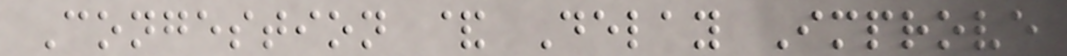Congestion & Delay Improve
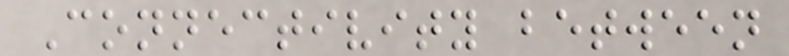Connectivity between
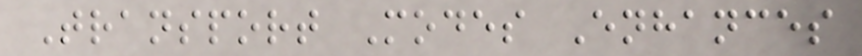Transport Modes Enhances
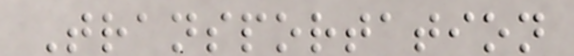Transportation
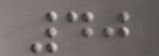40
